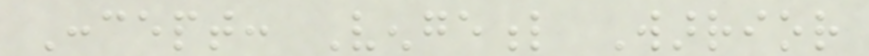Concept: Vengeful Warrior
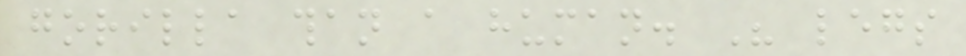gorilla than a human. His legs
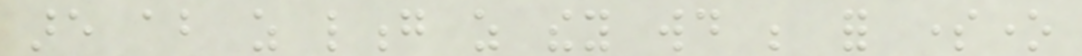are about as long as they would be for someone
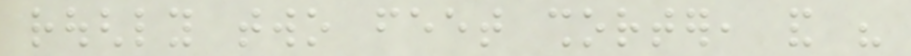roughly two feet shorter, and his
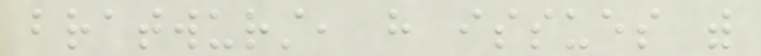bratwurst, have issues with
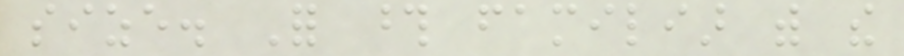size. For those familiar with the
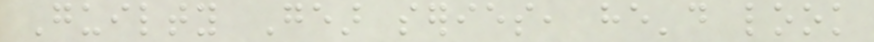Guilty Gear series, he'd look
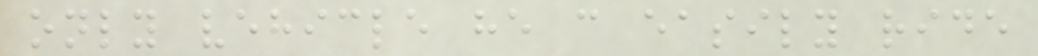only vehicle he can easily ride
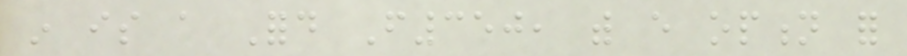in is a Ford F350, with every option for
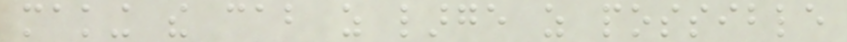making the cab as large as possible
